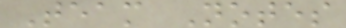Team Notes
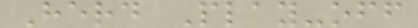Herd Play-off
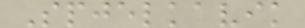Spjelkavik
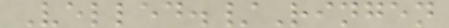Velled./Ringen
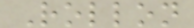Rollon
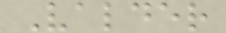Valder
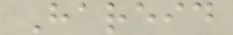Hareid
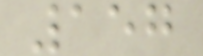157
